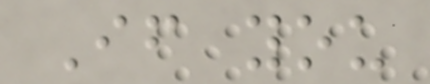If you
